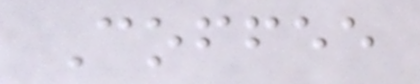Coffee
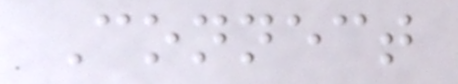Connect
